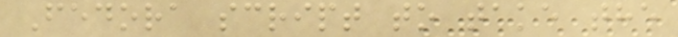Fedora script to take the
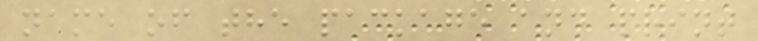name of the package and print
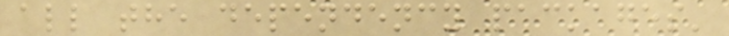all the dependency packages'
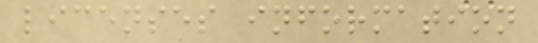licenses information
